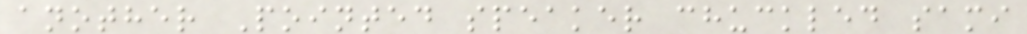another Pointed speaker chuckled sami
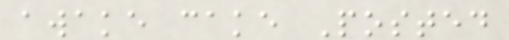awake cake Posted
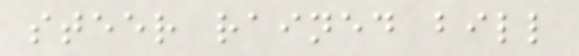steer rained bill
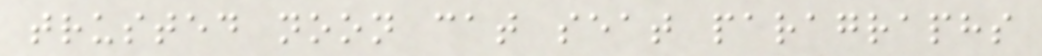trusted noon cat seat paragraphs
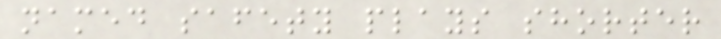named safety plays shorter
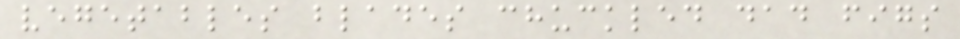vegetables blades chuckled dad figs
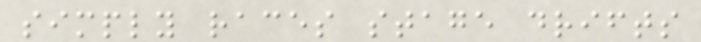simply races stage drifts
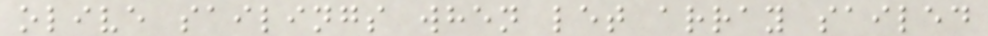olive sailings when let array sailed
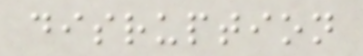disruption
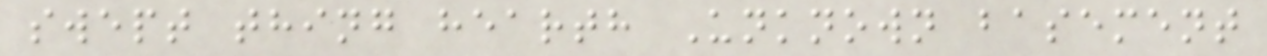swept thing hearth Unknown basement
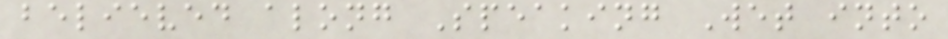believed along Speaking Wet into
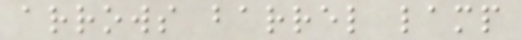arrows barrel lamp
